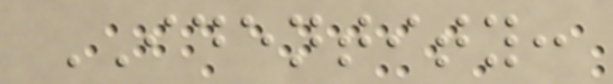IDENTITY:
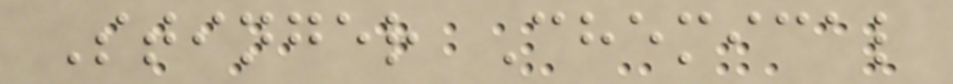Stinger Chemical
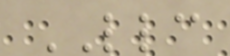LLC
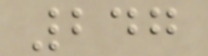247
